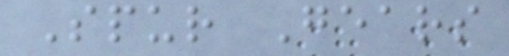Spur Gears
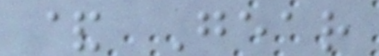& Gear
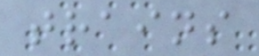trains
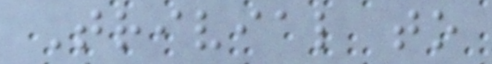Trivial to
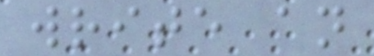write an
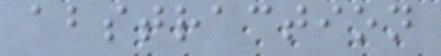abstraction
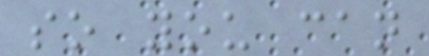so you can
